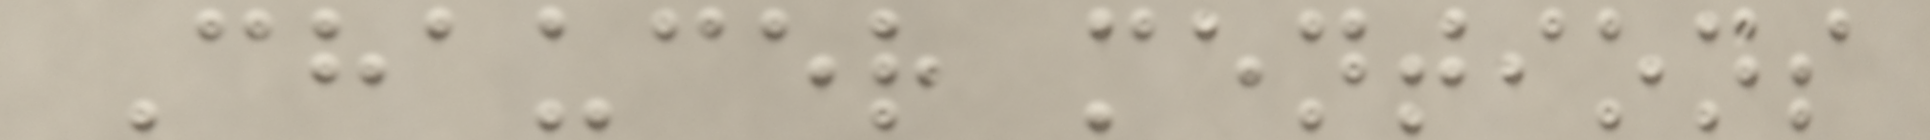Chaucer mentions
